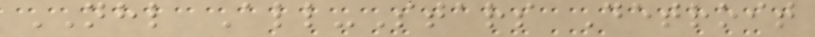NHL All-Stars Detroit
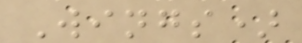Wings)
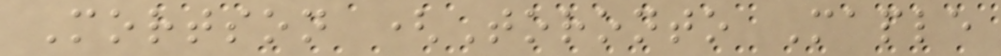Mortson (Toronto Maple
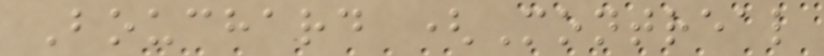Bouchard (Montreal
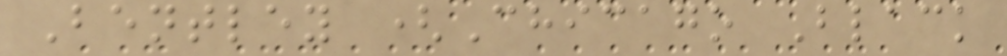Bentley (Chicago Black
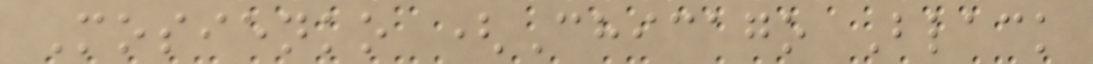Mosienko (Chicago Black
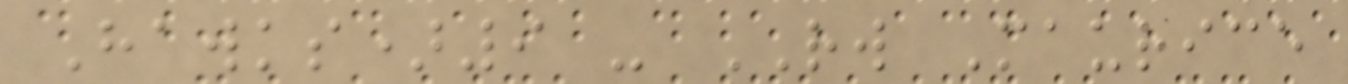Hawks)9 - RW Maurice
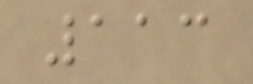113
